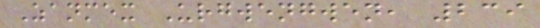Zanmex Urgwengwen, 239
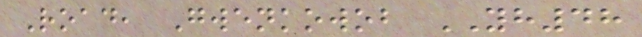Road, Gwenkowob YH48
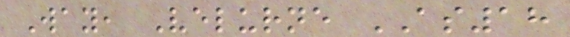Way, Velurne AS18
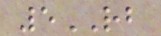5RB
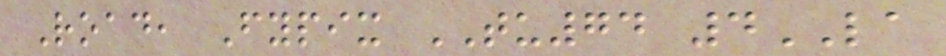Road, Fypix TU74 4LA
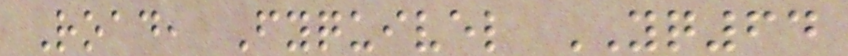Road, Fyquivel YQ64
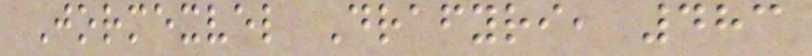Jormexvel Drafyri, 483
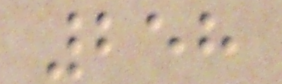258
